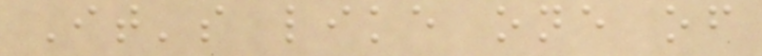It's like one of
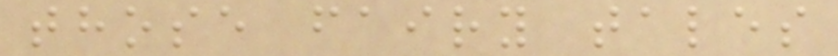those fairy tales
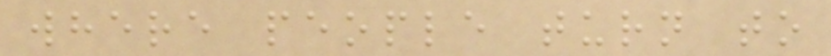where people turn to
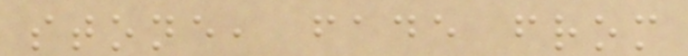stone, fade from
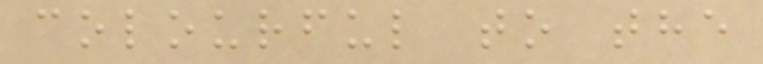colourful to the
